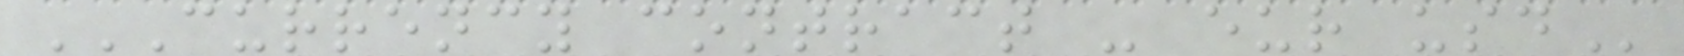CURRENCY CONTRACT - EUR USD
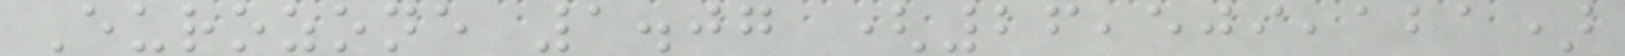Eurozone 1.07 (26,509,121)
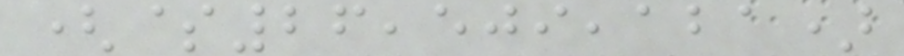($26,509,121)
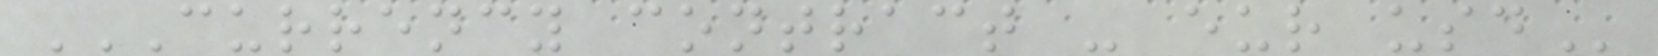CURRENCY CONTRACT - EUR USD
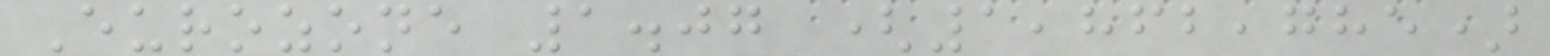Eurozone 1.07 (1,862,785)
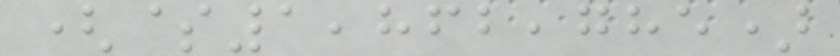($1,862,785)
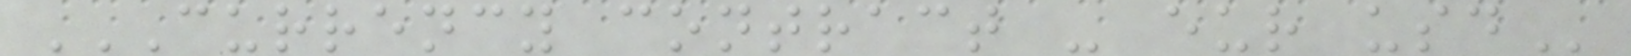CURRENCY CONTRACT - EUR USD
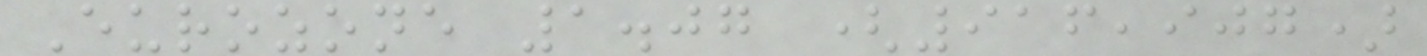Eurozone 1.07 (916,907)
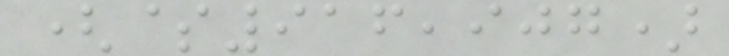($916,907)
